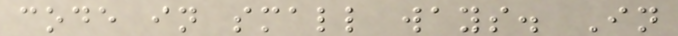code in small ways. In
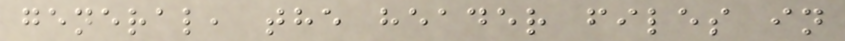general, the header files in
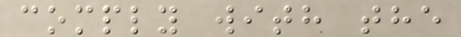comply with the
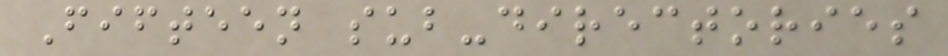Fifteen sub-directories
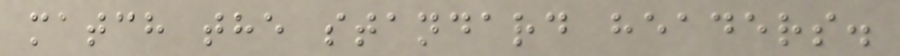match the standard headers.
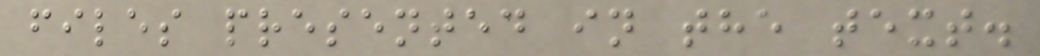files presented in the text.
